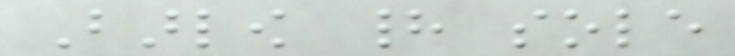Barlow had sole
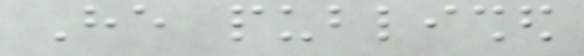He published
